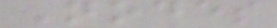Nodes
